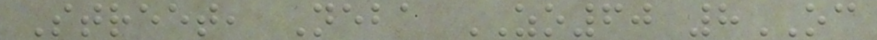Street, Neba ZO60 8OC
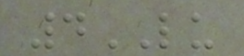4LU
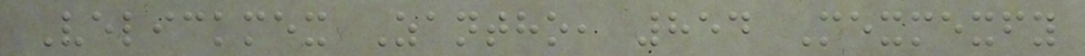Velickmex Zantho, 854 Mexmexfy
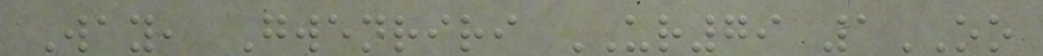Way, Gwenriri UR79 1OO
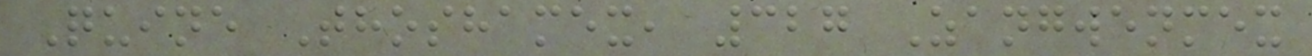Quine Thoshamex, 327 Zangwenmex
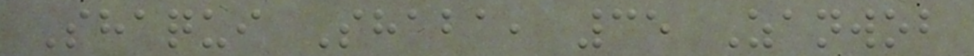Shaqui Shaba, 35 Zanwob
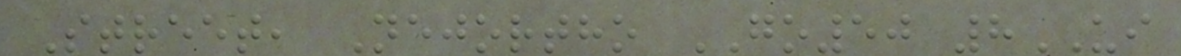Street, Nejortho GO50 8UI
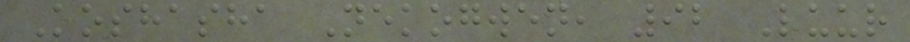Koshasha Nekogwen, 92 Luur
